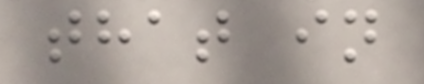that in
